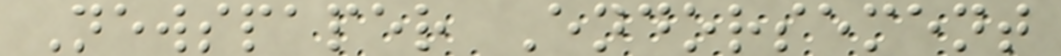Newspaper Endorsement
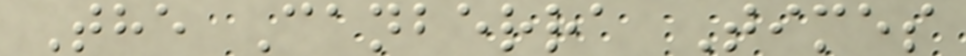The Canberra Times
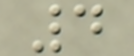4
